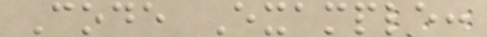Code Example:
